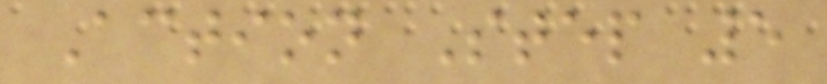Action Step 5
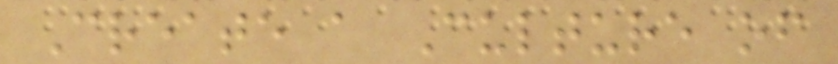Create a Culture of
